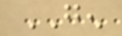GEN
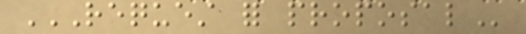REQUEST FOR PROPOSAL
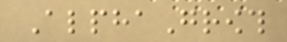AlphaGrowth
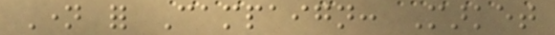Name for Campaign: Market
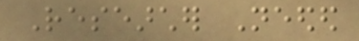Researcher Needed
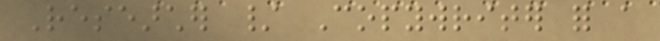Researcher / Copywriter for a
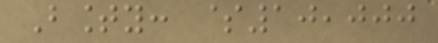Bounty: $10,000
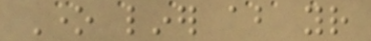One liner about your
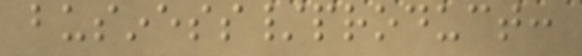business/product:
